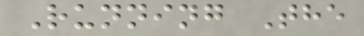Running The
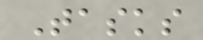Tasks
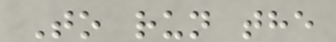To run the
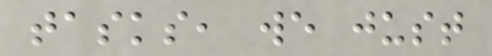tasks, we just
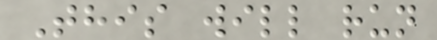This will run
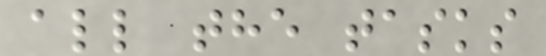all the tasks
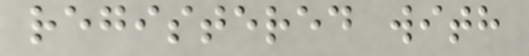registered with
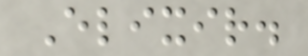Elixir.
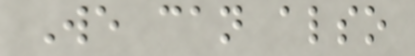We can also
